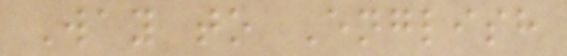Way to English
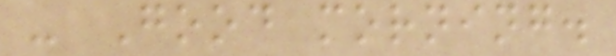- Good morning.
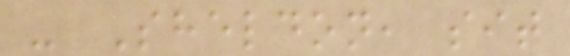- Sheldon, sit
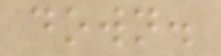down.
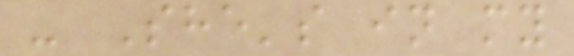- She's in my
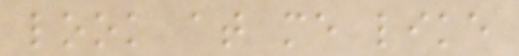look at me like
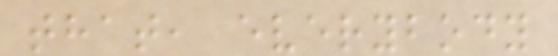that, everybody
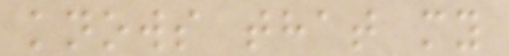knows that my
